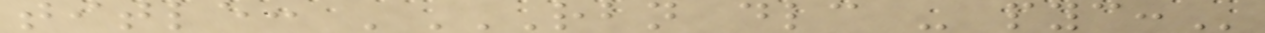title: 'RBN DLC - PYC:
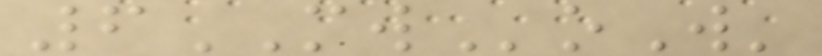6MWoW'
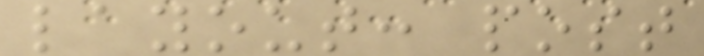layout: post
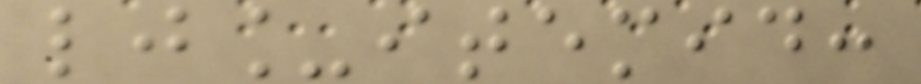lj_itemid:
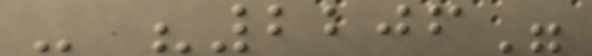- "2206"
